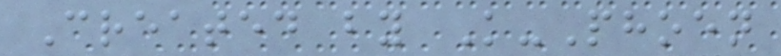Created by K-Phoen
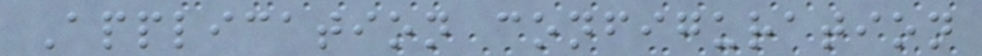Application configuration
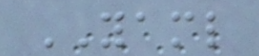YAML
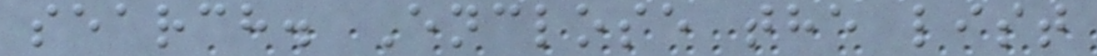search. Enclose the list
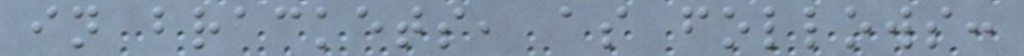in brackets, as follows:
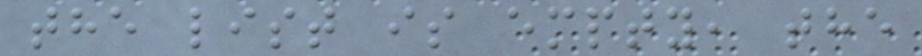the list is empty, the
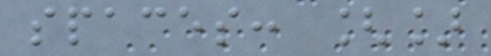spaces: []
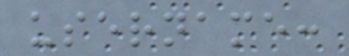username:
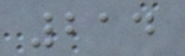214
